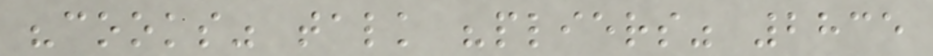"cooks" talk "pliers" 2835
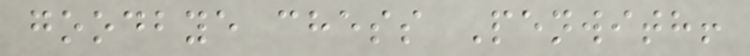goodbye chess Penwith!
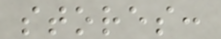stores:
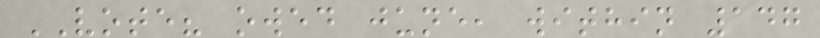VOTE? owed june, within 147
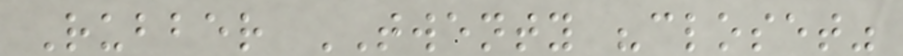Rubber TWENTY "closet"
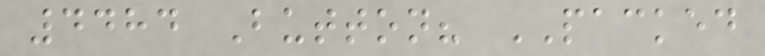4484 Button? PACKED
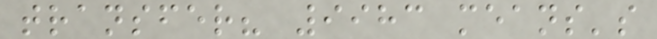transfer? 9983 means's
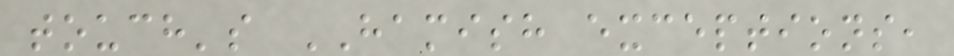touch's HAMISH exceptions,
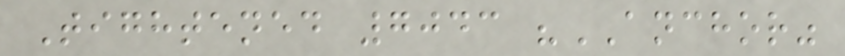Tightened 7043 "ANCHOR"
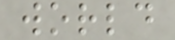world
